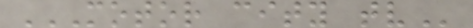MOTOR CITY TV
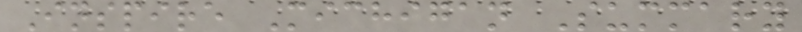Inspire Michigan Summary
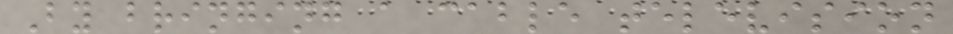By bringing a cable television
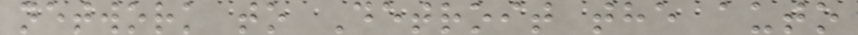network to Detroit the auto
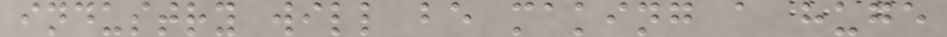industry will be making a huge
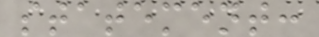statement:
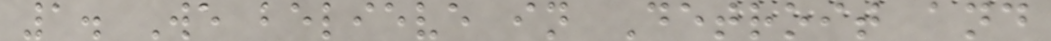1. We believe in Detroit and
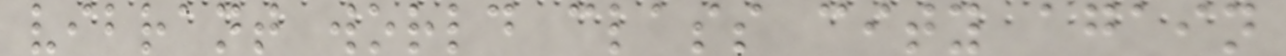vibrant world class city again
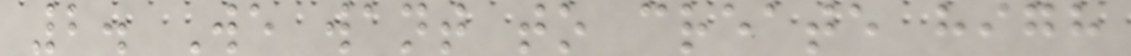2. We want to create high
